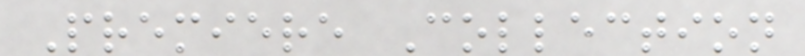Premiere Collection
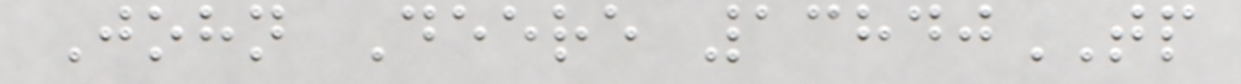John Deere 13840TP
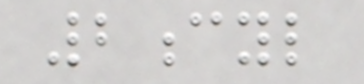2cyl
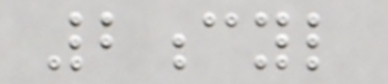2cyl
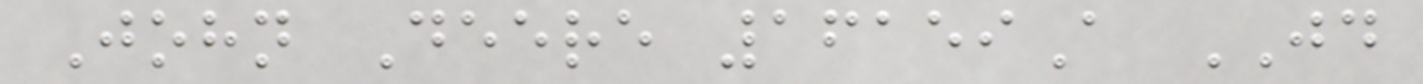John Deere 16159A JD
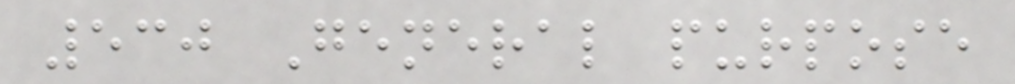530 General purpose
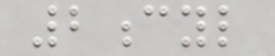2cyl
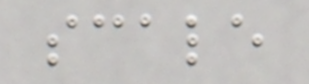scale
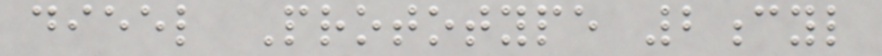dieel Prototype 2cyl
